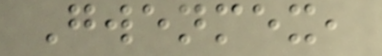Gwenmex,
